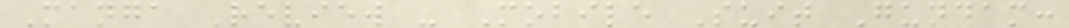Manga Review - Mobile Suit Gundam:
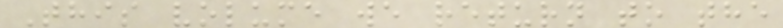This volume we return to the
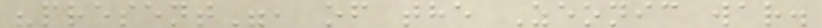"present", of the Zeonic war.
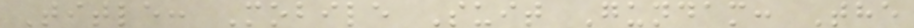Title: Mobile Suit Gundam: The
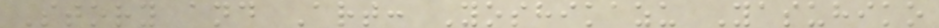Story and Art: Yoshikazu Yasuhiko
